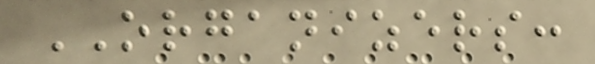ORGANIZERS:
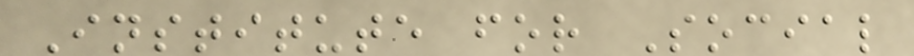Institute for Social
